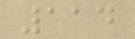114
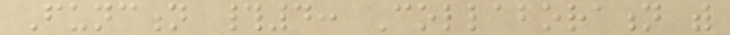Function #4: Collaboration with
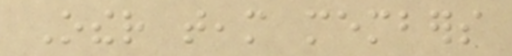Other team members
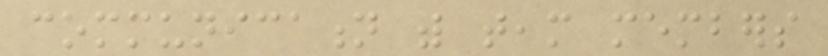communication with team members
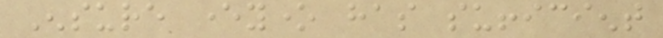Ensure everyone has sufficient
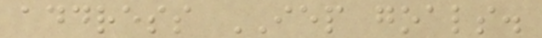address IEP goals.
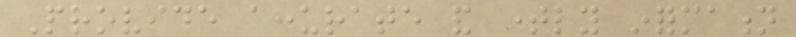Provide accurate and timely information
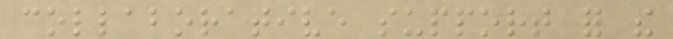collaborative support for the
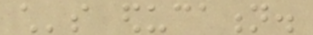child's education.
